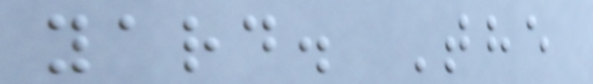yard. The
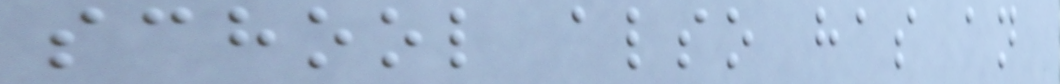school also has an
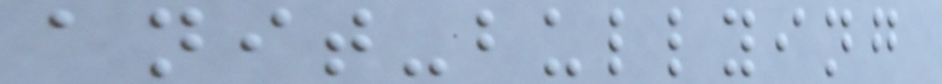anit-bullying
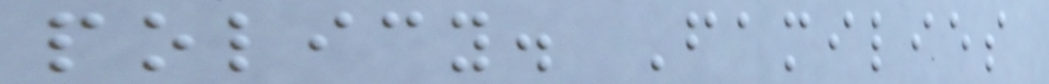policy. Families
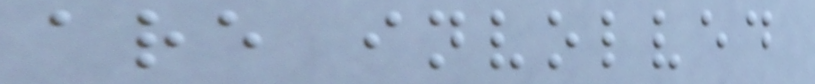are involved
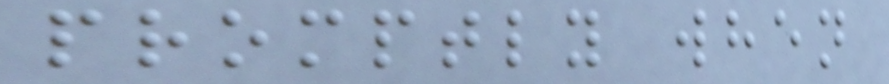promptly when
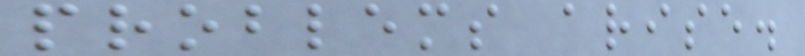problems arise.
